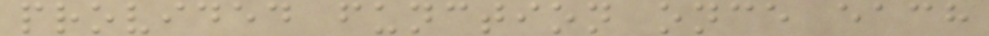provided function once each
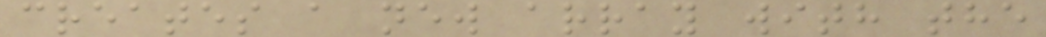creates a new array with the
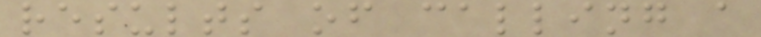results of calling a
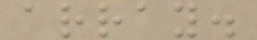array.
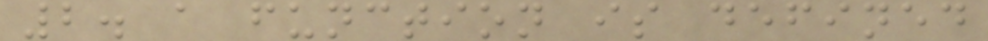2. a function is defined
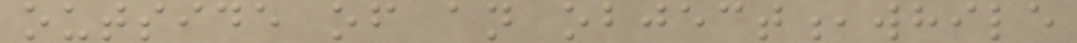outside of an object,while
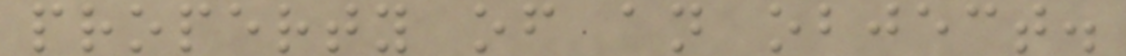property of an object.
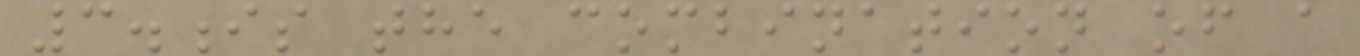3.is the combination of a
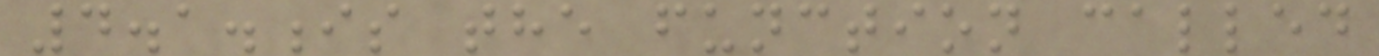4.1.is the function called
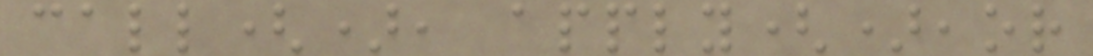call(), apply(),or
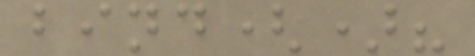bind()?
